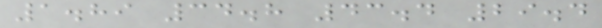1.89 34.8 43.4 29.4
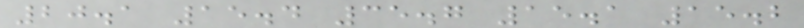20.1 15.4 35.7 15.1 15.2
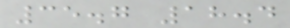35.7 18.4
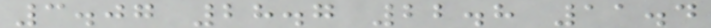3.07 28.7 22.8 11.4
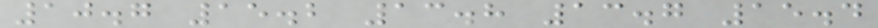10.7 15.2 13.8 13.7 15.4
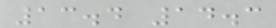13.4 14.3
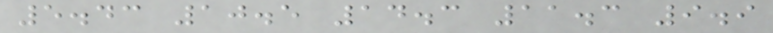5.43 10.5 14.3 11.3 9.9
